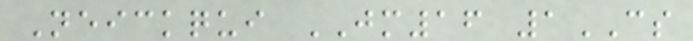Neickqui JM16 1CS
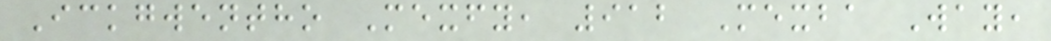Ickgwentho Mexfy, 912 Mexba Way,
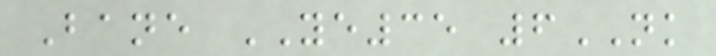Bane YE35 6NK
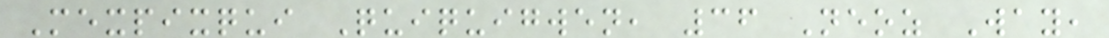Mexpixqui Quiquigwen, 36 Neoz Way,
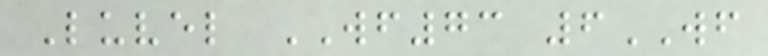Luvel WF73 6WF
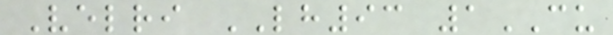Velri LH93 1CU
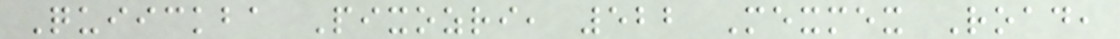Quiickba Pixozri, 522 Mexmex Road,
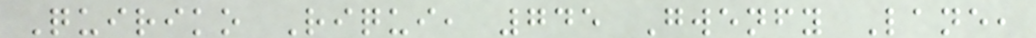Quiriko Riqui, 745 Gwenfy Lane,
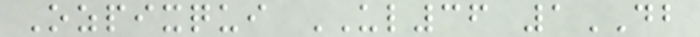Ozpixqui UL36 1DB
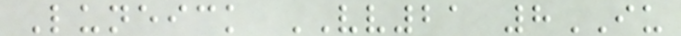Luneick VV21 8IU
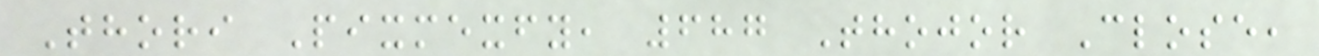Thori Pixmexfy, 687 Thojor Close,
